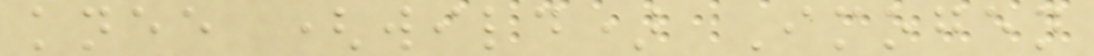knee (wild) Imogen
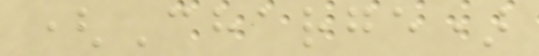(Charge)
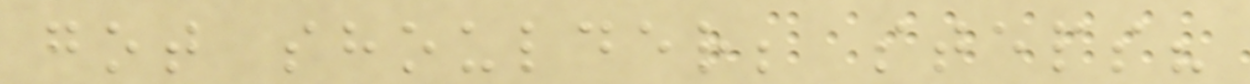got shoulder; steps?
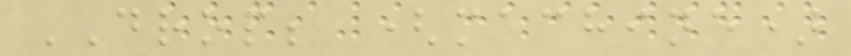DROP; (machine)
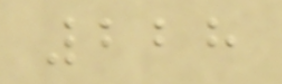228
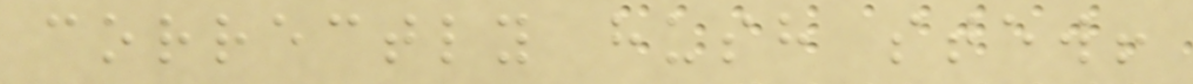correctly hush stew!
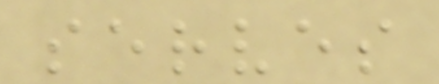serves
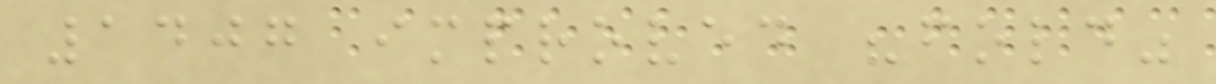1407 improved "fold"
